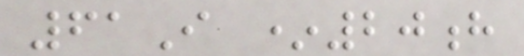61I *20h
